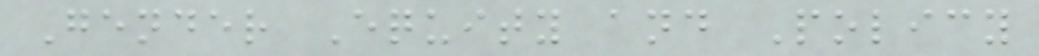Gender Equity and Policy
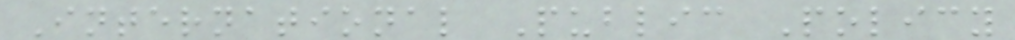International Public Policy
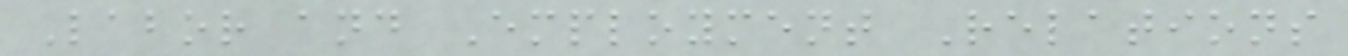Labor and Employment Relations
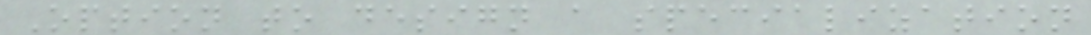Option to design a specialization
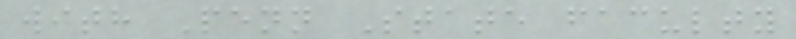with Penn State faculty
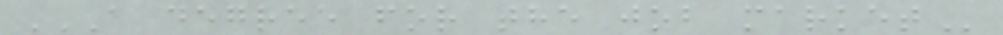A DEGREE FOR THE JOB MARKET
